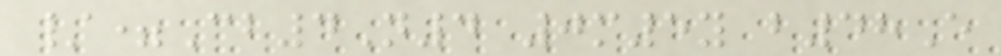/=Cb4N4 0m5y b48E
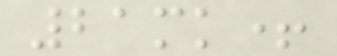21mk+
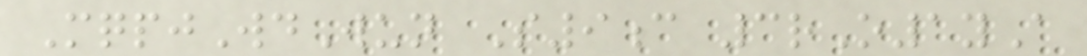MqpjWdWun S9c 3rO1yA
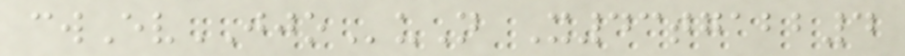cwEvJJOuN X43tgabb4
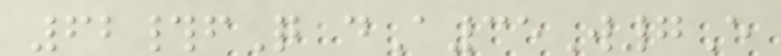62#fQ dA35W7E
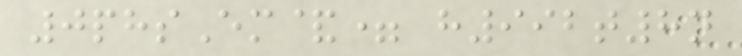0phsEm&= h992t8n
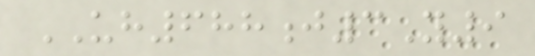UH688j3Y9
